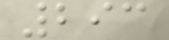293
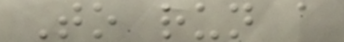To run a
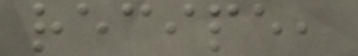recipe,
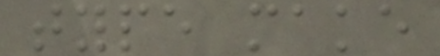type make
